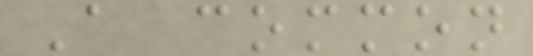A common
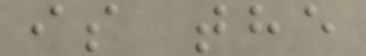is the
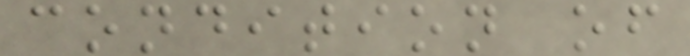condition of
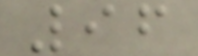96
